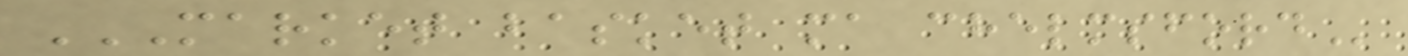MARKET BASKET MA CHELMSFORD
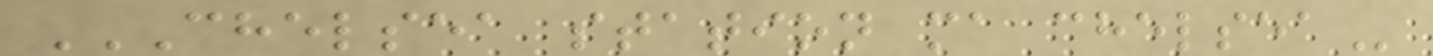CHELSEA STATION MA CHELSEA
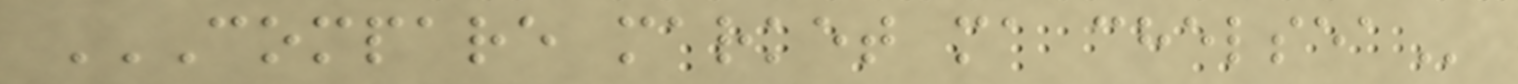COMPARE MARKET MA CHELSEA
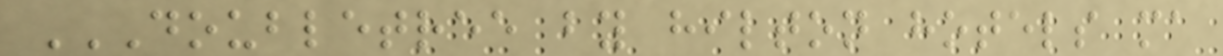DOUBLETREE BY HILTON HOTELS MA
